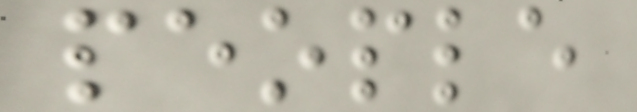people
